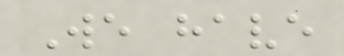We have
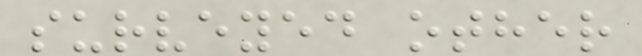surveyed other
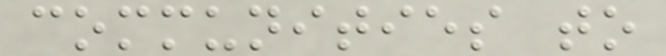communities to
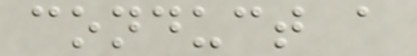conduct a
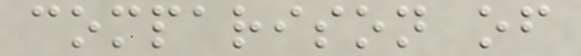comparison of
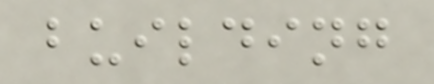building
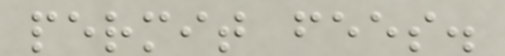permit fees.
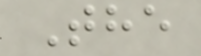The
